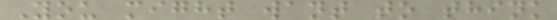You might want to think
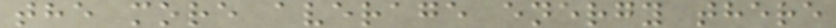the more average energy there
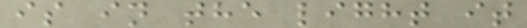is in the light it
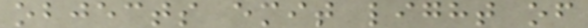objects emit light of
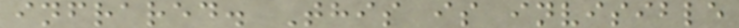infrared. This is invisible
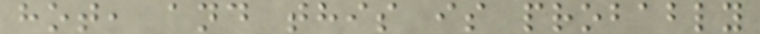hot, and this is probably
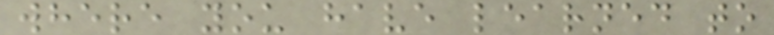where you have learned to
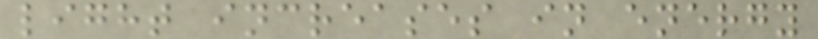light increases in energy
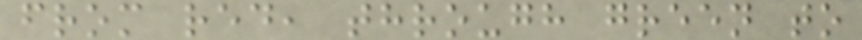from red, through green to
